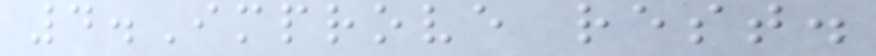4.Improve rest.
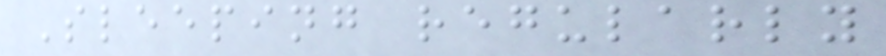Sleeping regularly
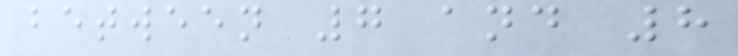between 7 and 8
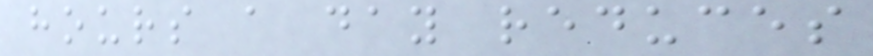hours a day reduces
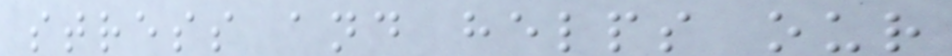stress and helps our
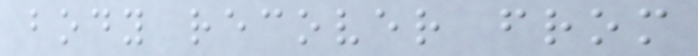body recover from
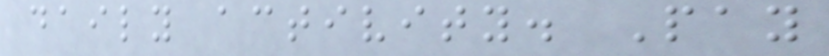daily activity. Pay
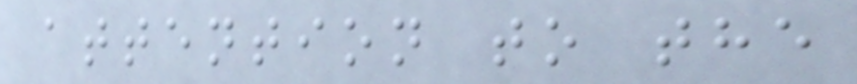attention to the
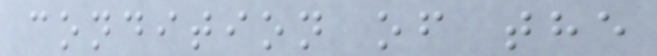condition of the
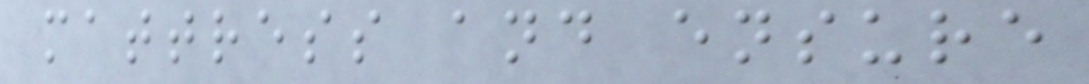mattress and ensure
